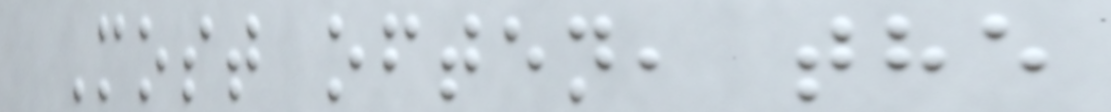Most often, the
